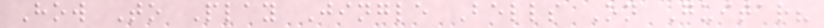How To Play Jingle Bells On Guitar?
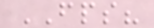FPS?
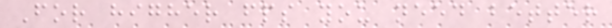For higher fps you need better
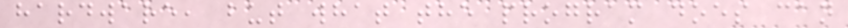hardware, but what the program does can
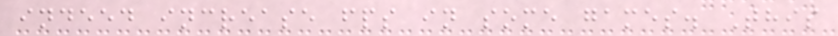indeed increase fps in some games. This
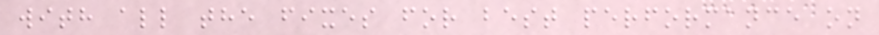with all the fixes for best performance on
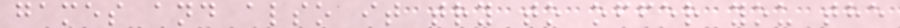games and also it try to offer you the
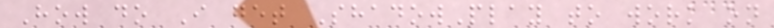How do I get ShadowPlay to work on
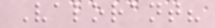Valorant?
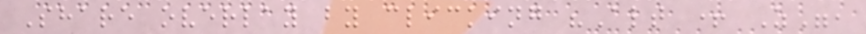Share overlay by clicking "Alt + Z",
